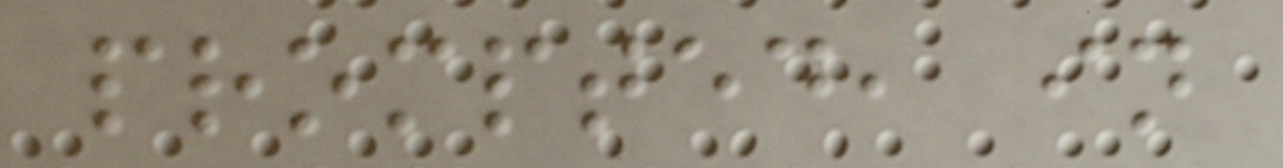prompted, in
